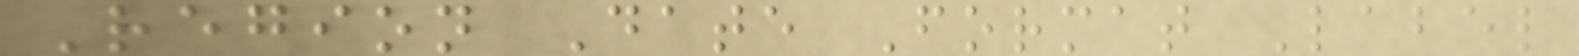Region Date Format Label
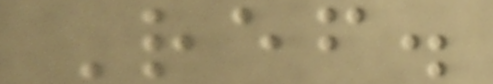Ref.
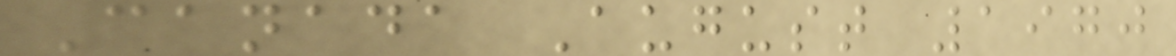Canada August 1970
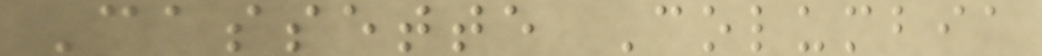Cassette Columbia
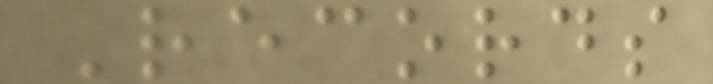Records
